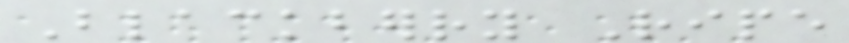Blackberry Ripe
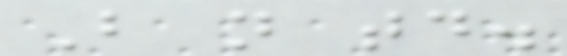But not today.
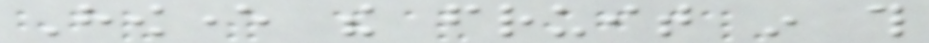However the fruit in this
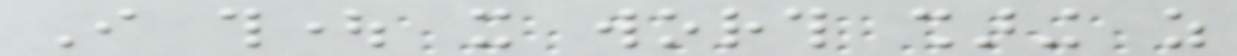I thought it worth sharing as
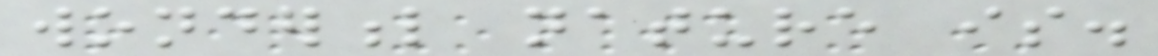wonderful nature is.
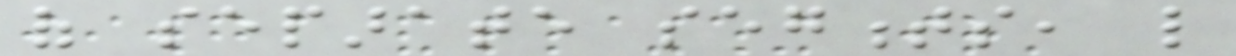of separate segments, like
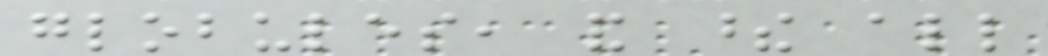globules, and these all
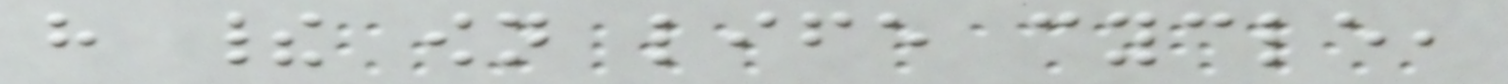have their own life cycle,
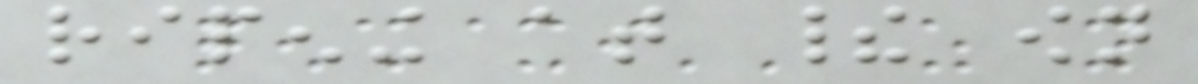ripening at their own
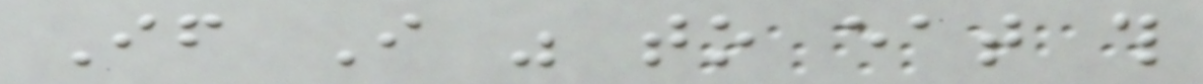If I was to eat this
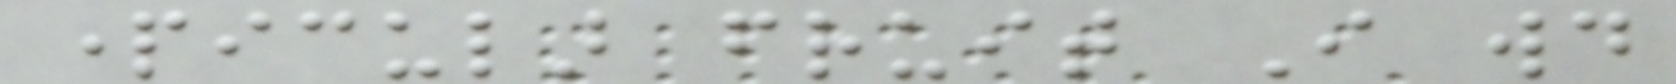particular fruit I would
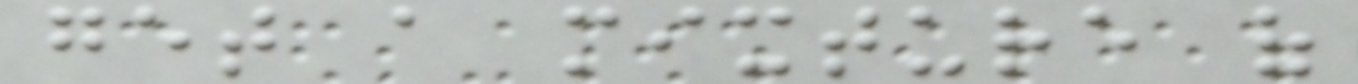get a mixture of
